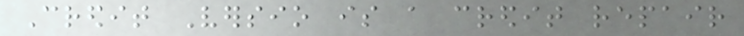Credit Versio is a credit repair
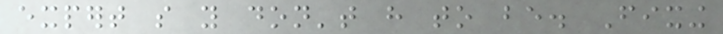expert so you don't have to be. Fixing
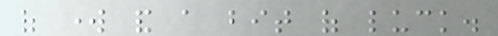of work and a bit of luck.
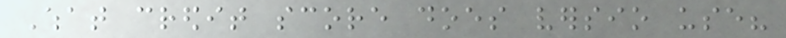What credit score does versio use?
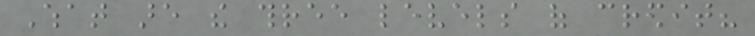What are the three levels of credit?
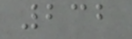232
